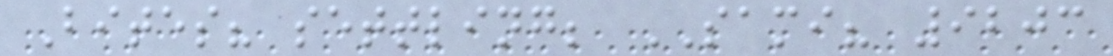Bites? settling; SAMI? 9203
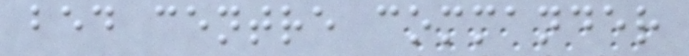bed centre commander
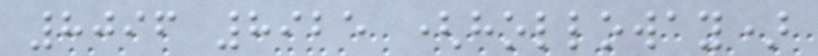8096 8925 (holloway)
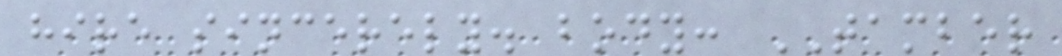hire sincerely. body: TAMBER
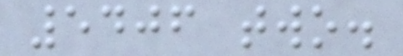5406 two.
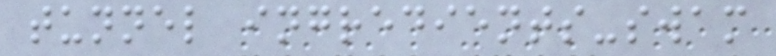tunnel ingredients-swam
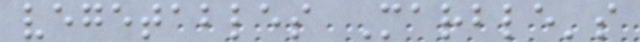vegetables Marble's
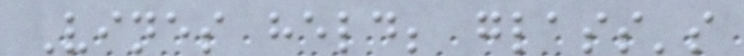Vines held; glass's
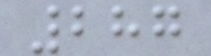287
